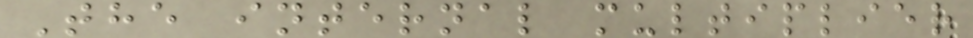The internal multiplier
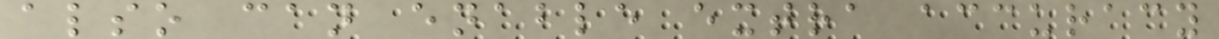also can enable extra accuracy
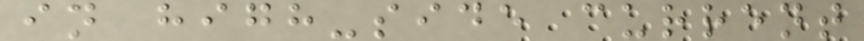in high-side current
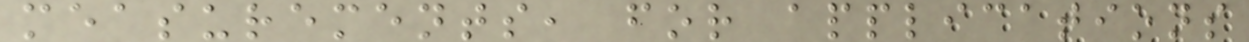measurements, for applications
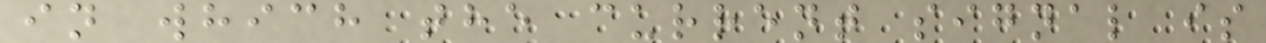in which the current signal is
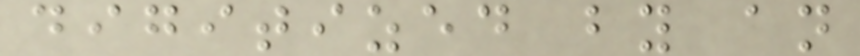digitized by an
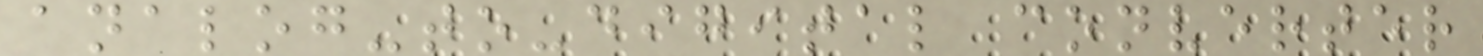analog-to-digital converter
